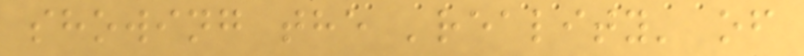showing the 'reality' of
